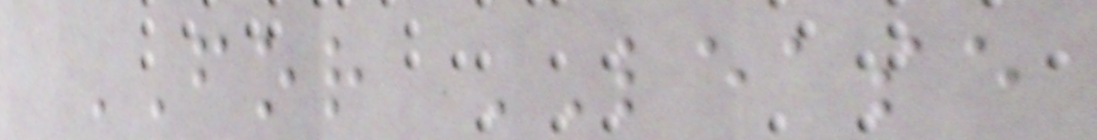FOR LEASE
